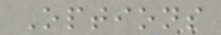Options
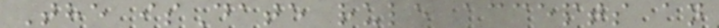The isDate rule accepts an
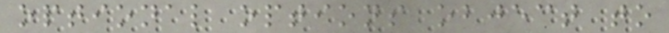optional options object to
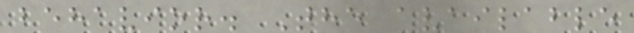behavior. The available
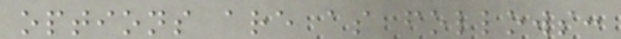options are as follows:
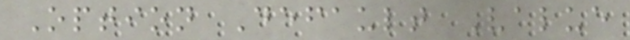Option Default Value
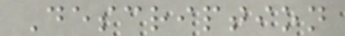Description
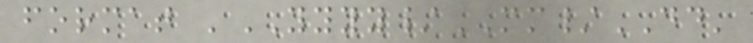format 'YYYY/MM/DD'
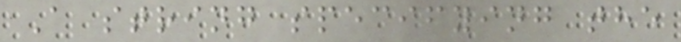A string specifying the
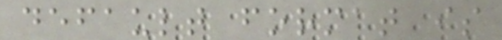default format is
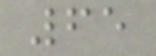65
